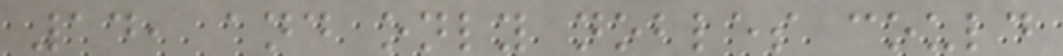14, and only nobles could
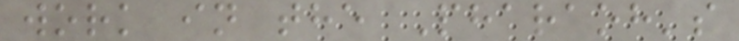work in the Pharaoh's
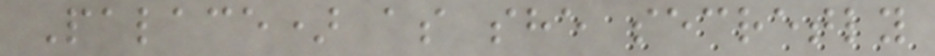Palace) as she secretly
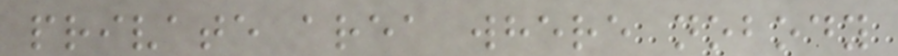private area where nobody
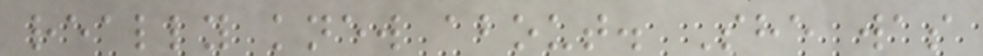really knew about. She was
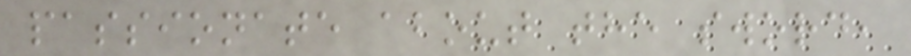passionate about the sword,
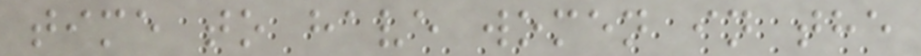time to have women in the
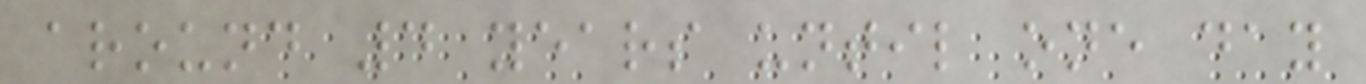around 4 years until one day
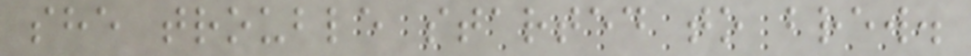she trouble started to brew.
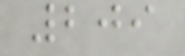209
